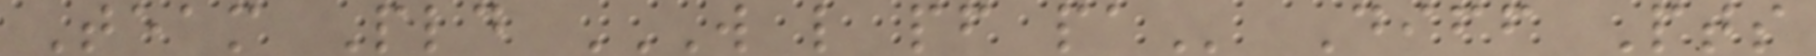Team Pld W L PF PA Diff Pts
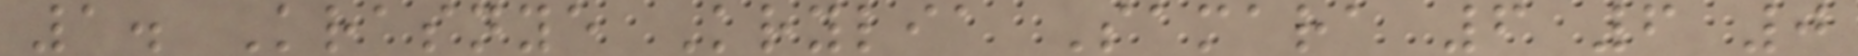1. Krasnye Krylia Samara 6 6 0
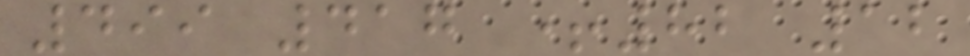499 417 +82 12
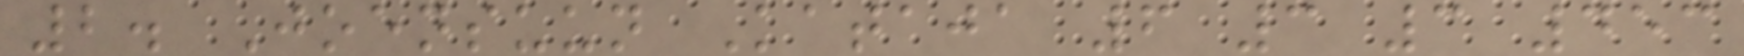2. Joensuun Kataja 6 3 3 453
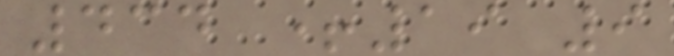434 +19 9
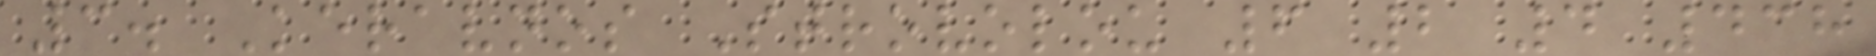3. Keravnos Strovolou 6 2 4 438
